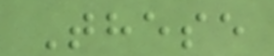These
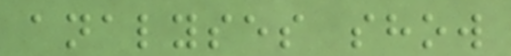analyses show
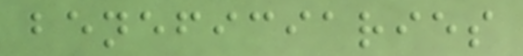beneficiaries
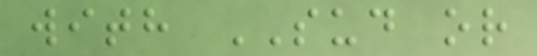with SUD or
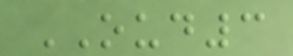OUD3
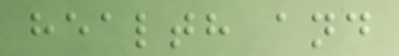health and
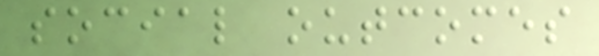social outcomes
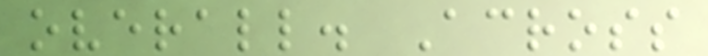overall. Across
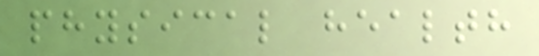physical health
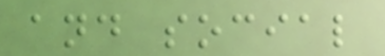and social
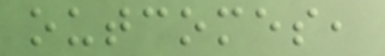outcomes,
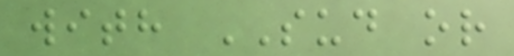with SUD or
